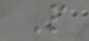P
